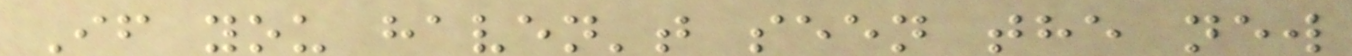If you haven't seen the new
